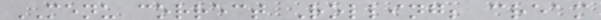MENU correct Rolling; cream
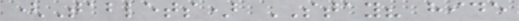(Tablets) STAY? hide
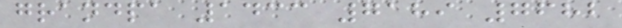grandpa 1433 7189 7682
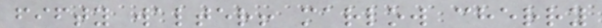fifty walter! marlow cherry
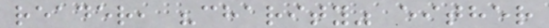reader, "charity" either
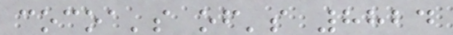cocoa's of's 8824
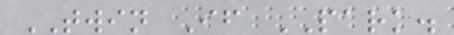TWIN If PARK.
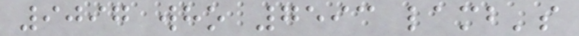9097 who 7593 lamb's
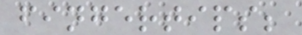fingertips;
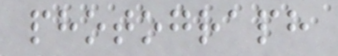photograph
